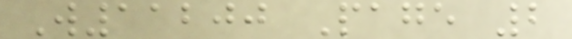W11200 Page 2
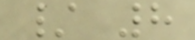/ 8
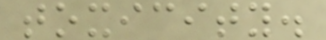toxicity.
